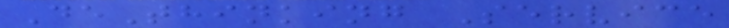DeThinking Service
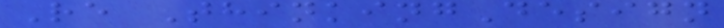Re ThinkingDesign
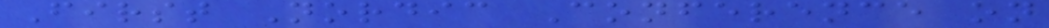First Nordic Conference on
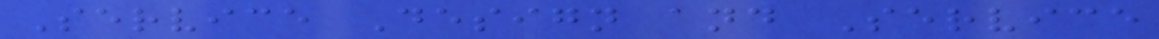Service Design and Service
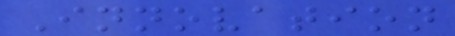Innovation
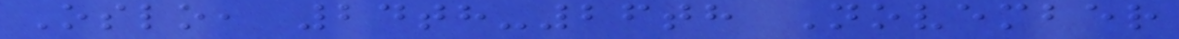Oslo, 24th-26th November
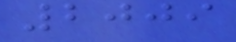2009
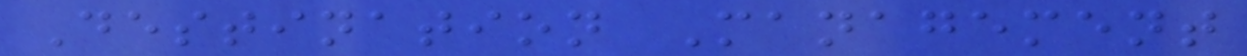Destination Management
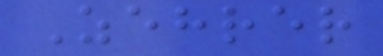Zehrer
